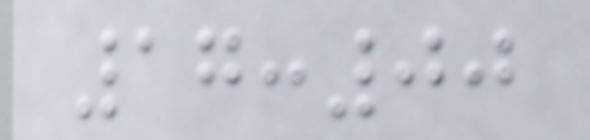17:00
